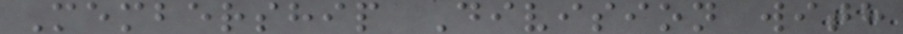Membership Division with
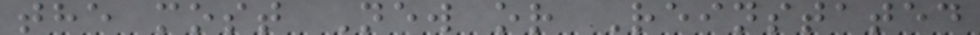the most New or Reinstated
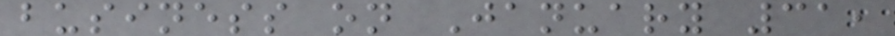business on January 31,
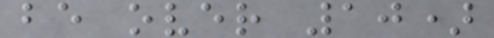be over 10)
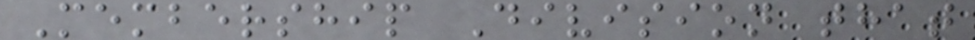Membership Division that
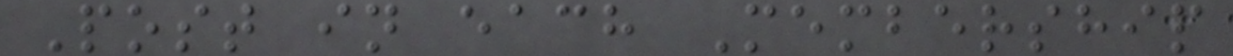Post in each Membership
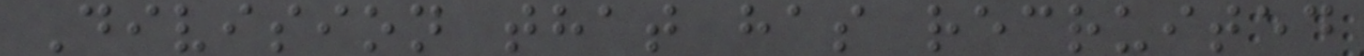Division that has recruited
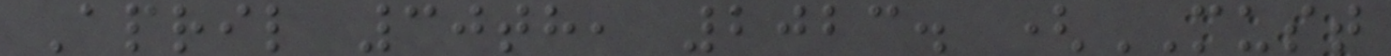April 30th, 2023. (MUST
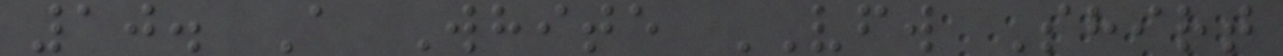10. A White VFW Shirt
